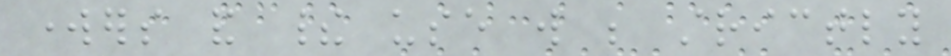workers and their use will be strictly
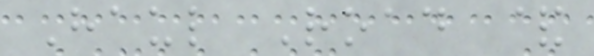Haul Road &
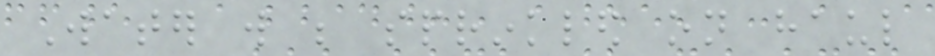Water will be sprinkled on haul
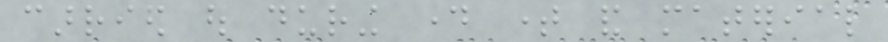carried out during day time and material
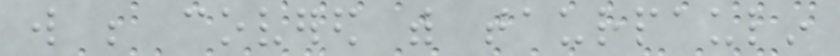will be covered with taurpaulin
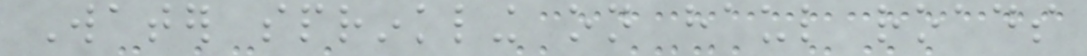Water sprinkling on haul roads
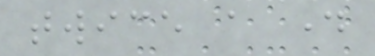twice a day
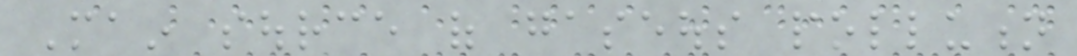Main source of gaseous pollution
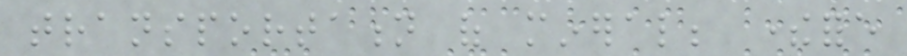transportation of mineral; therefore
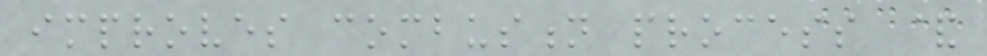improves combustion process &
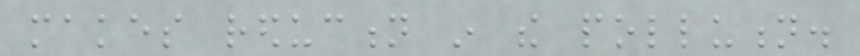makes reduction in the pollution.
